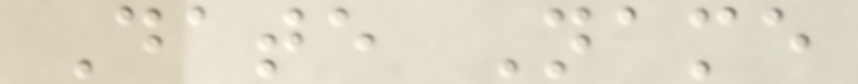Date Name
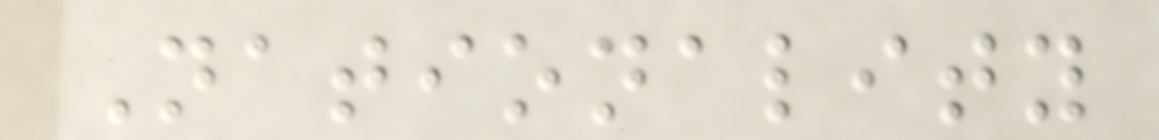Nationality
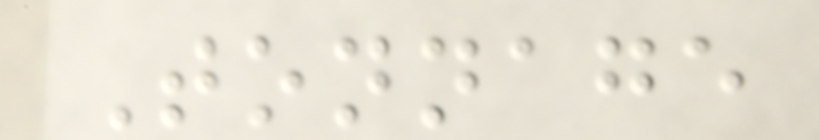Tonnage
